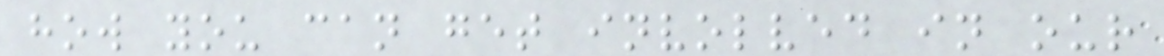how you can get involved in our
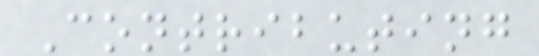Contributing
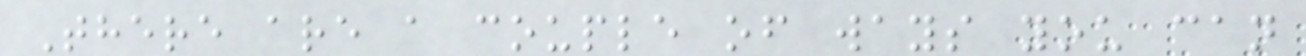There are a couple of ways you can
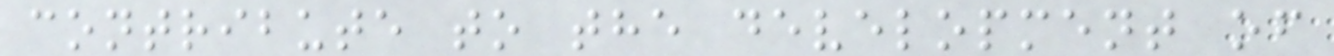contribute to the development of
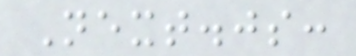Next.js:
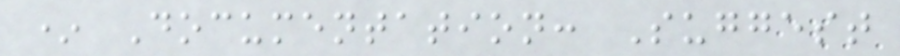* Documentation: Suggest
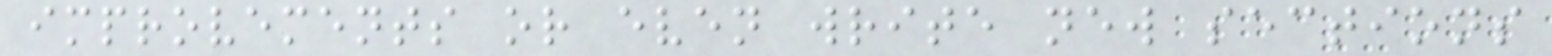improvements or even write new sections
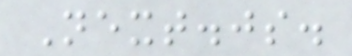Next.js.
